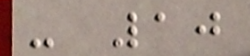- 10
